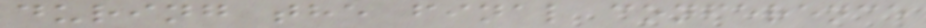during the final conference
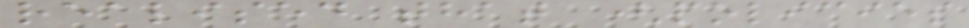realised that (policies
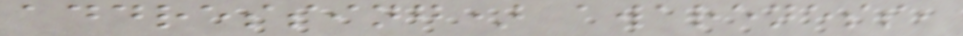addressing) awareness,
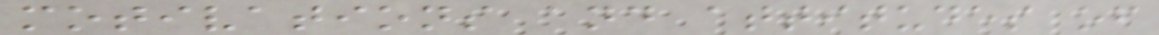motivations and attitudes of
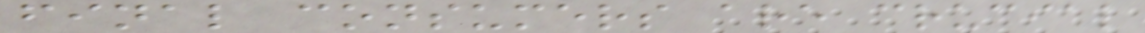final consumers are crucial
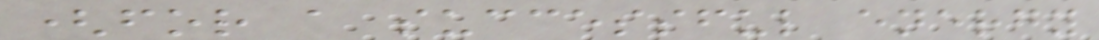(for a successful energy
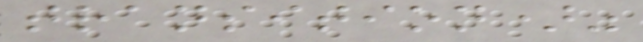transition)"
